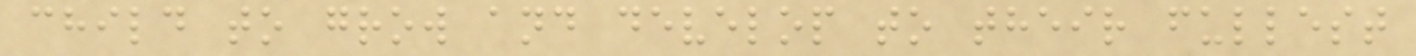child to grow and develop to their fullest
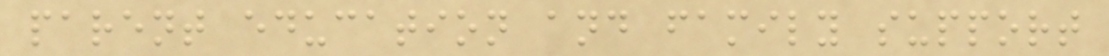parent education and family support
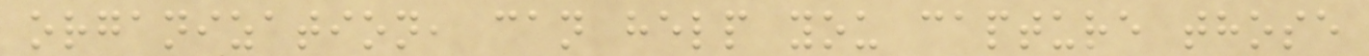organization, can help you capture those
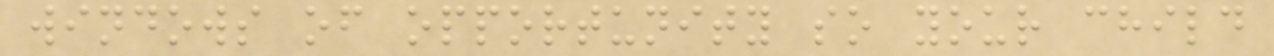windows of opportunity so your child
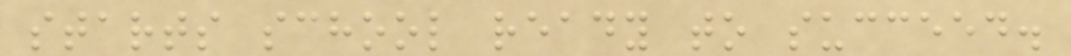starts school ready to succeed.
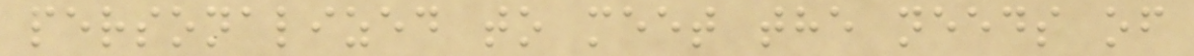personalized to meet the needs of
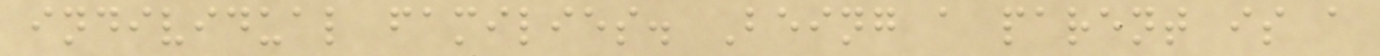individual families. Being a parent is a
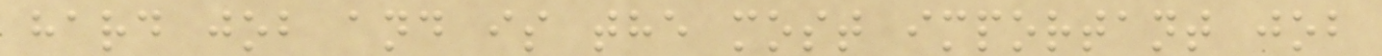hard job and is the most important job
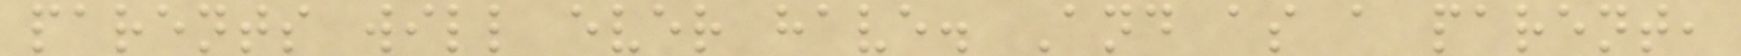parents will ever have. And as a parent,
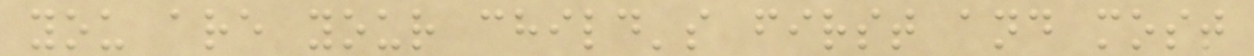you are your child's first and most
